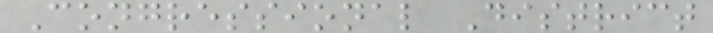Congressional District
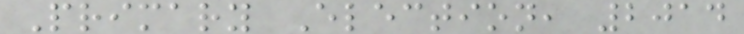Primary Election, 2014
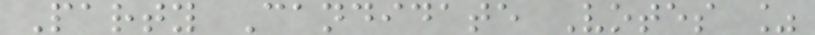Party Candidate Votes %
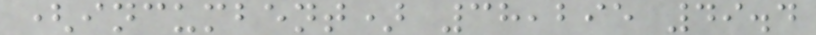(incumbent) 38,295 49.4
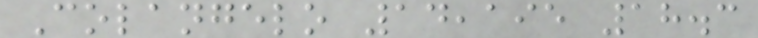Colangelo 14,195 18.3
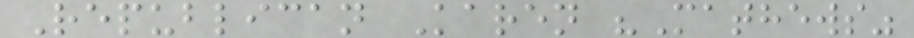Republican Karen "Mathews"
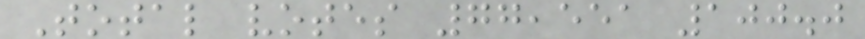Total votes 77,551 100.0
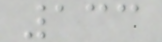133
